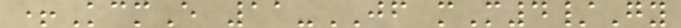+KcmE 11-JF mM4/Gy
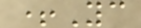+Yc
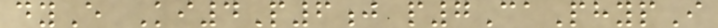dyE Ki4P6j p7CaPhypI
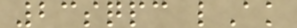23sqpc lAk
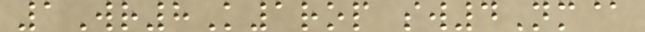1Wr8K1rop sw4Nm@
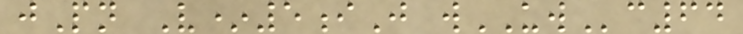jPn V*5iJ wUWc64
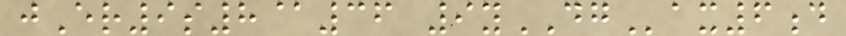jEr9s8@36 9yDGax6d
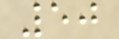50
